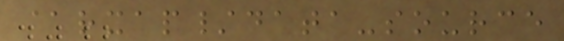@rxap/data-source
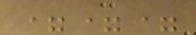===
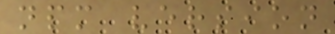npm version
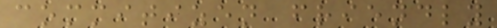commitizen friendly
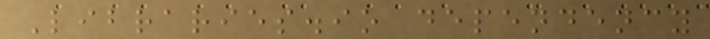Libraries.io dependency
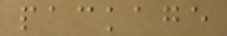package
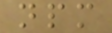npm
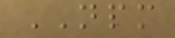NPM
